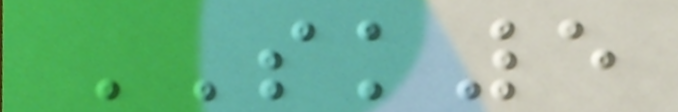SK5
